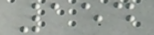154
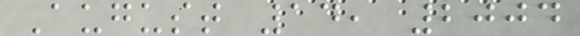August 14, 2004
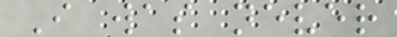I was never
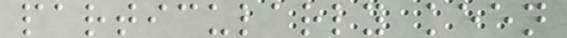particularly keen
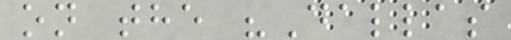on the "Dallas
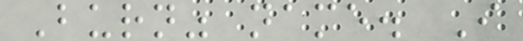Burn" name. I
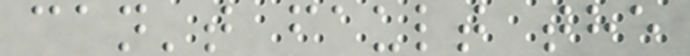can't fault the
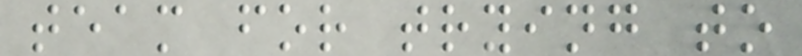team for trying to
